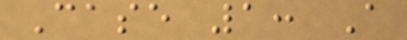Case 1: A
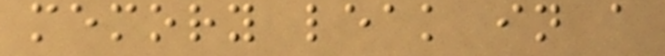memory leak in a
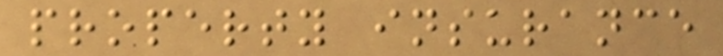property insurance
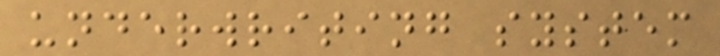underwriting system
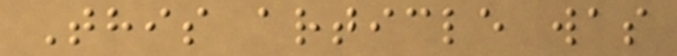This article was
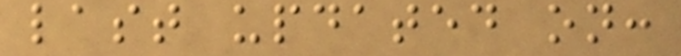last updated on:
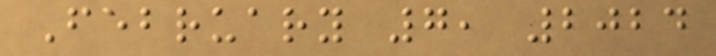February 7, 2024
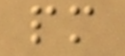pm
